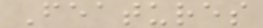Features
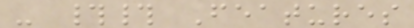- ## Features
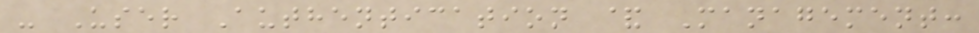- User Authentication & Management:
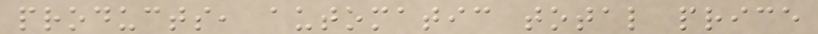products, automatic total price
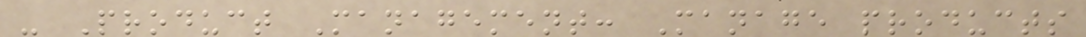- Product Management: Manage products
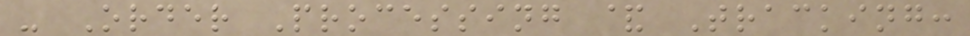- Order Processing & Tracking:
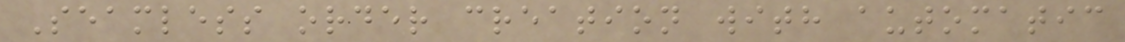Seamless order creation with automatic
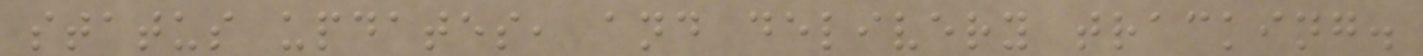status updates, and delivery tracking.
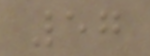57
